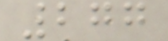277
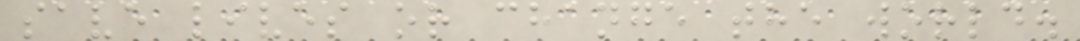save lives or change the world.
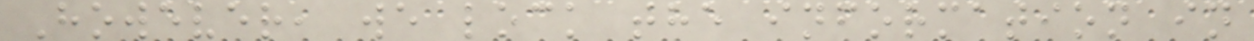However, we lock the information in
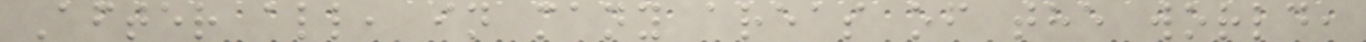After all, in many areas of the world,
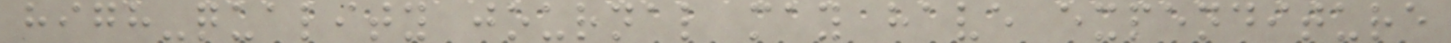high-quality journal may have expenditure
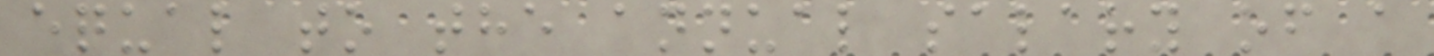equal to the annual salary of a
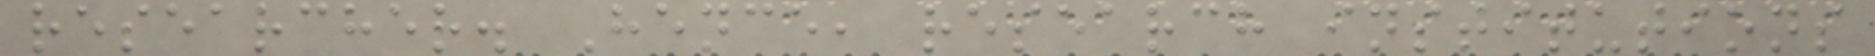researcher. Hence, research institutions
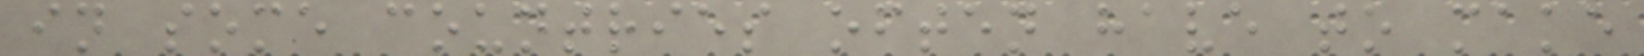in some countries often have to make
